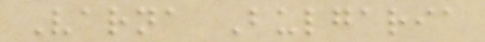Varna Bulgaria
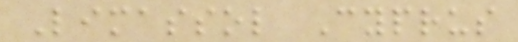Limassol Cyprus
